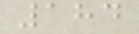184
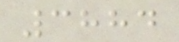3884
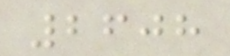2608
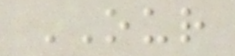OUR
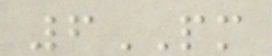6PM
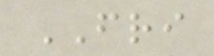FRI
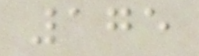175
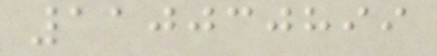110030899
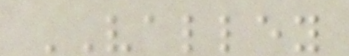VALLEY
